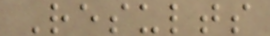Results
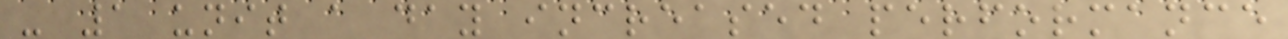- 1 unit a day increased performance
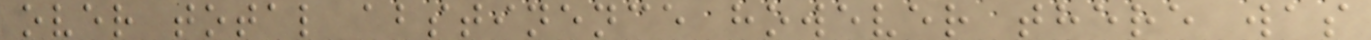over total abstinence however there was
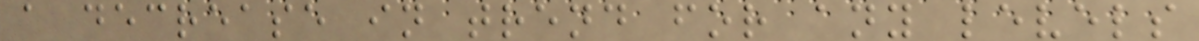a decrease in trend for any levels
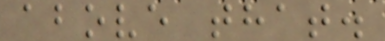above that.
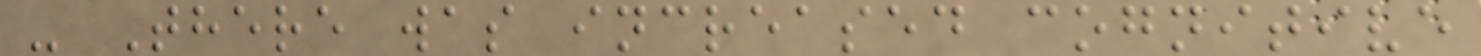- There was increased cognitive
